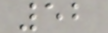52
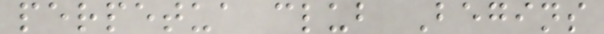perpetua club Begins
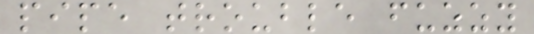pipe trouble fuzzy
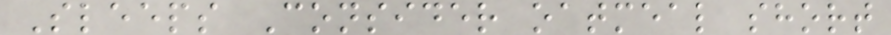Sleeps Consider oatmeal short
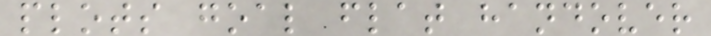plots goal flat handover
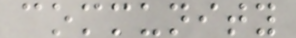community
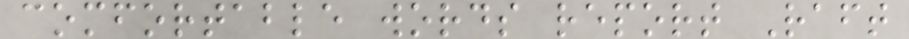comfortable words report Raft
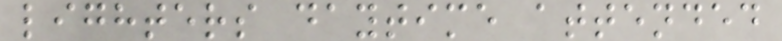lighters daytime attended
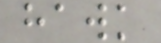hawk
